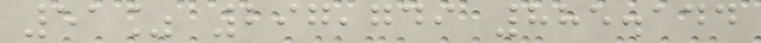51% 297,749 885.144
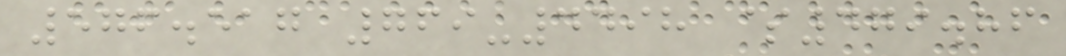576.517 769-4498 $479.86
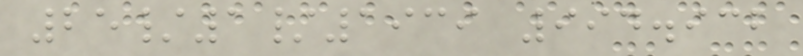25/1/1939 994.932
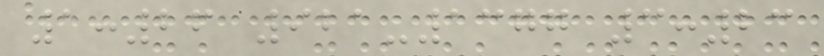1:26 921-1377 3:23
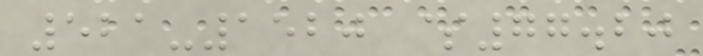521-1520 $77.20
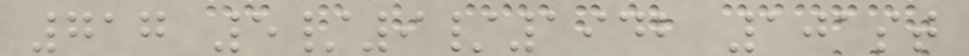717 5/9/1942 101st
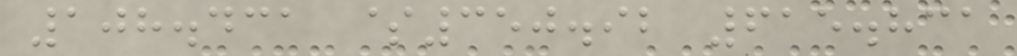108.431 $350.92 615.831
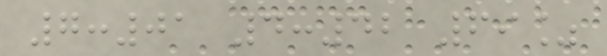7:01 4:42 69%
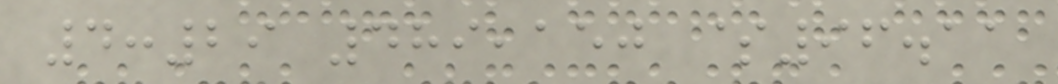4:29 489,150 $96.11
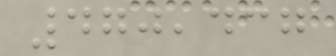470,437
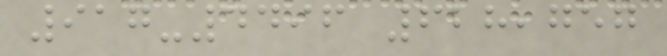917-4496 628,757
